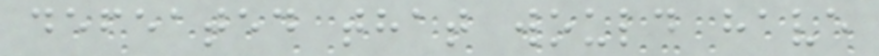defeated that would have
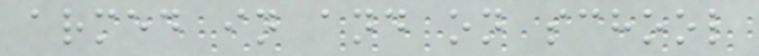armed in and on school
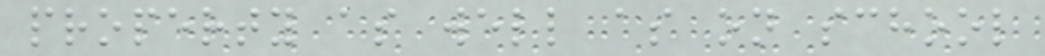property as well as on school
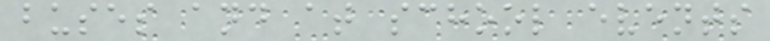buses and at school events
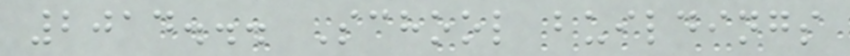2014... School buildings
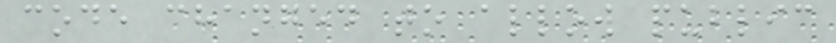code changed to allow public
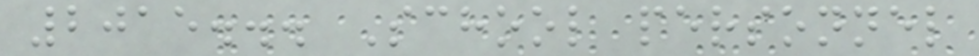2015... School personnel
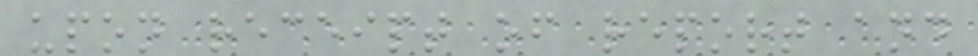upon receipt of report and
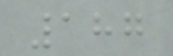187
